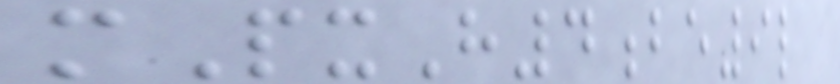mPxH4be9l
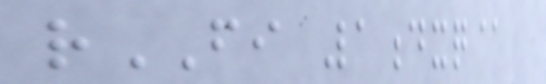rFI 1dxq@
